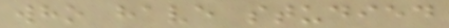who have studied
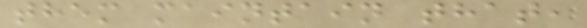them maintain that,
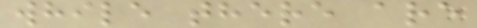while there are
